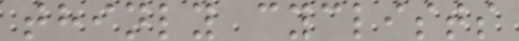thinly cyclists
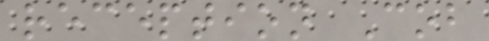reception Cob
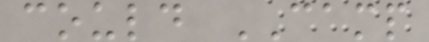could CAMP
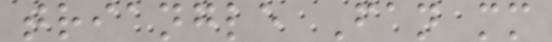triangle Fan mm
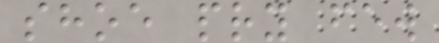shoe pry few
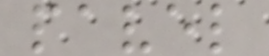pavel
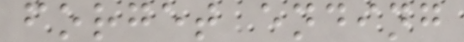forget ending
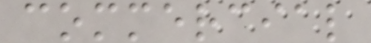commercial
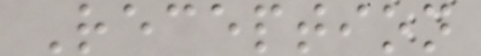Reception
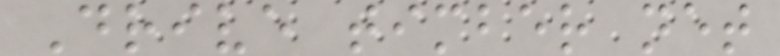Drive timber net
